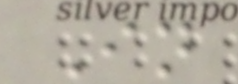In
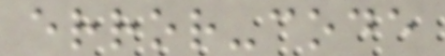error-code
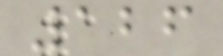126
